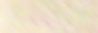No
